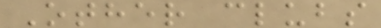Other clubs
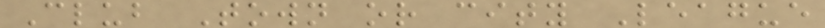Club Town or city League
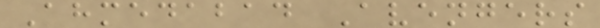Ahmedabad Avengers
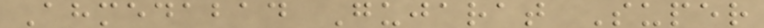Ahmedabad Gujarat Super
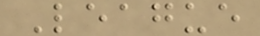League
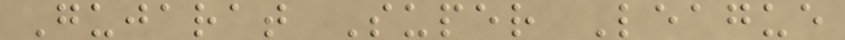Gujarat Super League
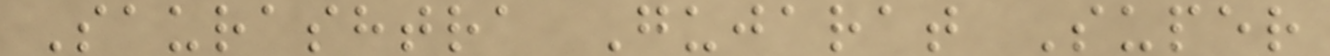Saurashtra Gujarat Super
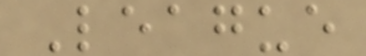League
